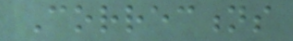Corrections
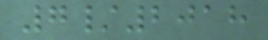7/2018
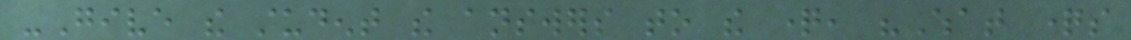-Give the student the answers to the question, "What questions
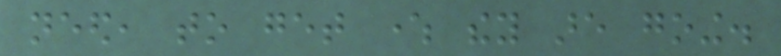need, to get where they are going.
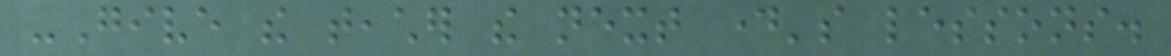-Give the teacher the next day's lessons.
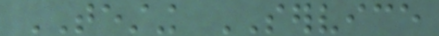TESTING SERVICE
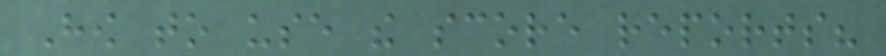How to use the score reports?
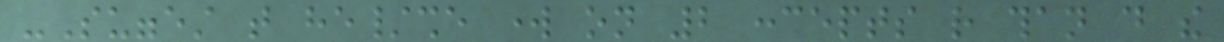-Suggest that he/she work on 2 concepts rather than do the
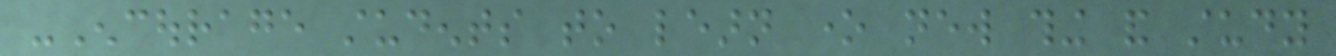-Encourage students to learn one new thing and study
